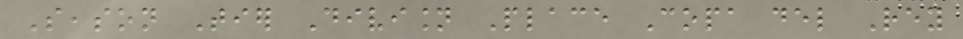Season Tier Division Place Copa del Rey
